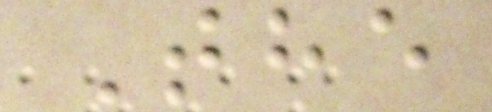The
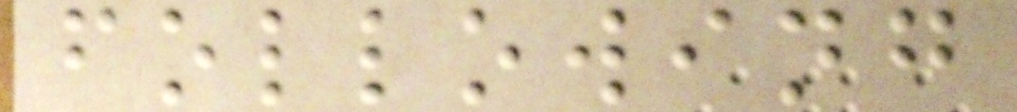following
